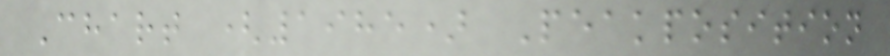Chart (1985) Peakposition
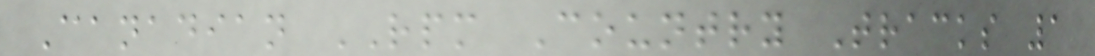Canadian RPM Country Tracks 1
